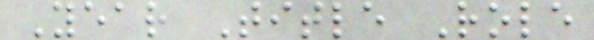Year Title Role
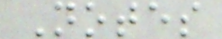Notes
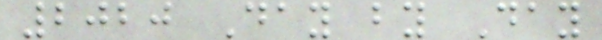2020 Day by Day
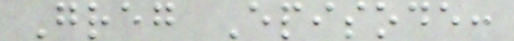Greg Episode:
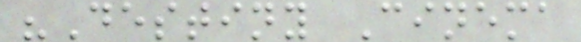"Destiny Cinema
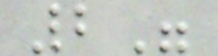2"
